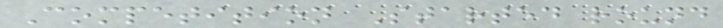Competition Started round
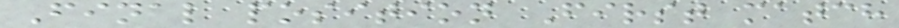Final position First match
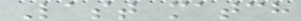Last match
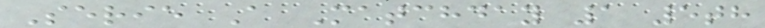Serie A Matchday 1 5th
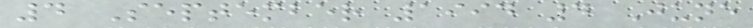4 September 1994 4 June
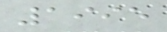1995
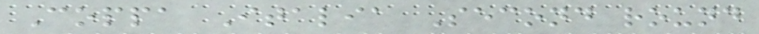Coppa Italia Second round
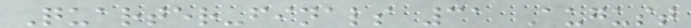Quarter-finals 31 August
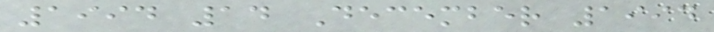1994 14 December 1994
